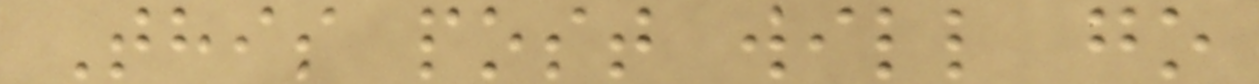This post will go
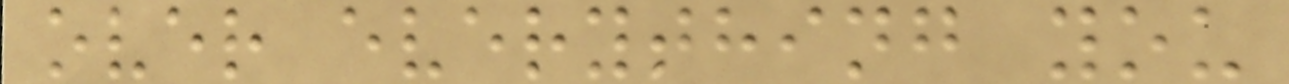over everything you
